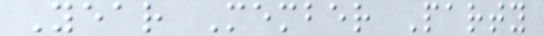Year Member Party
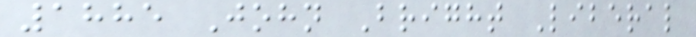1885 John Bright Liberal
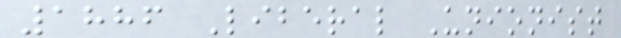1886 Liberal Unionist
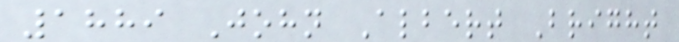1889 John Albert Bright
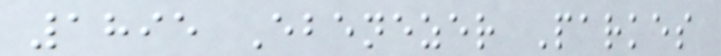1895 Ebenezer Parkes
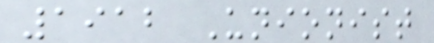1912 Unionist
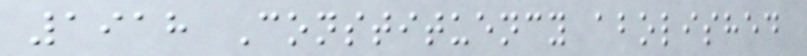1918 Constituency abolished
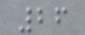26
